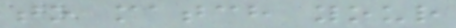to match your
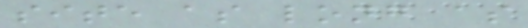site as long as
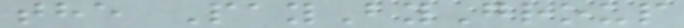the PayByGroup
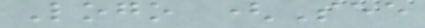Logo (See
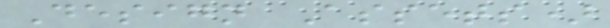Design Assets)
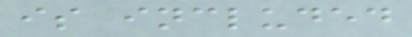is included
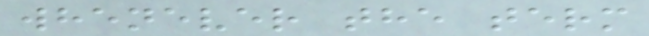whenever the term
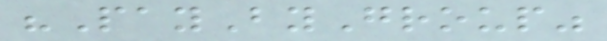"PayByGroup"
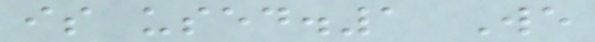is used.1 We
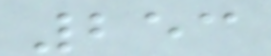253
